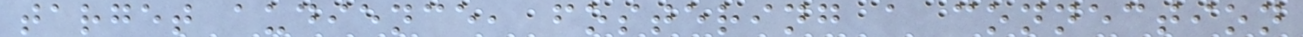target audience, fostering a connection
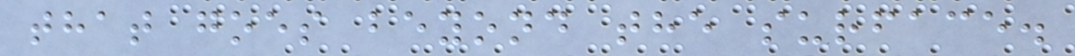that goes beyond the surface.
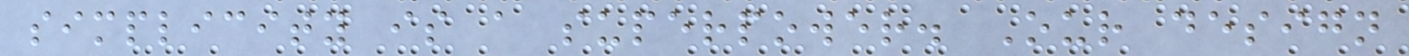simplicity is a superpower. Our design
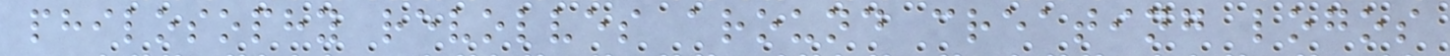philosophy revolves around creating logos
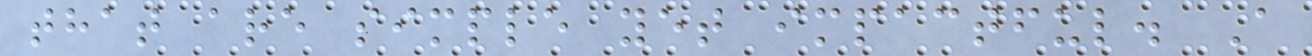that are simple yet impactful. A
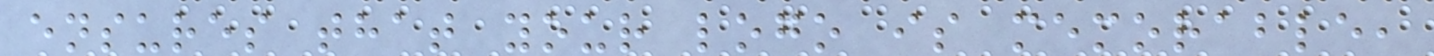ensures that your logo is memorable,
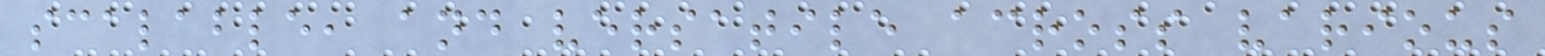scalable, and versatile across various
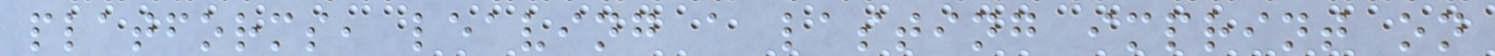platforms, leaving a lasting imprint on
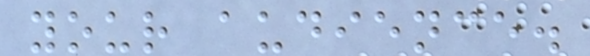your audience.
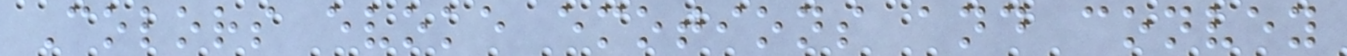Colors evoke emotions and convey
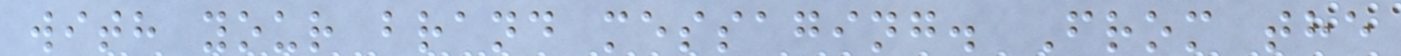with your brand messaging. From the
